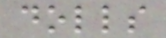dolls
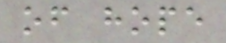of hope
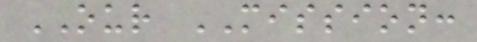OUR MISSION:
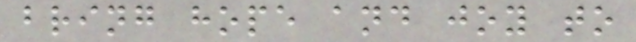bring hope and joy to
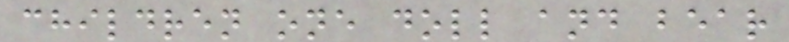children one doll and bear
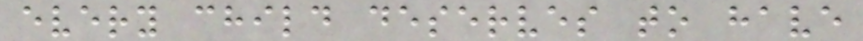every child deserves to have
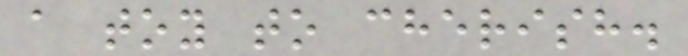a toy to cherish.
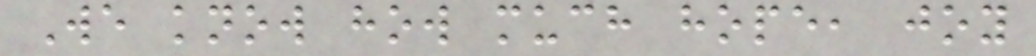We know how much hope, joy
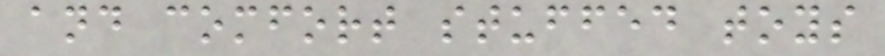and comfort stuffed toys
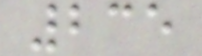235
